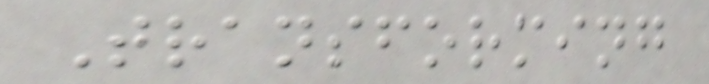Transforming
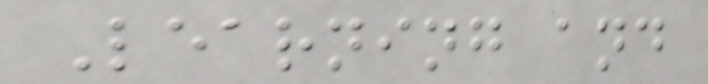Learning and
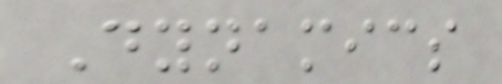Dynamics
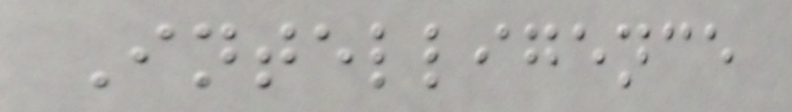Intelligence
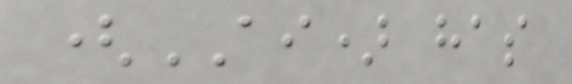(AI) has
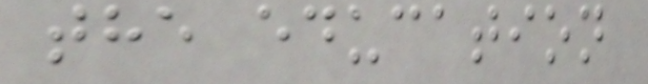the education
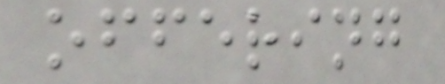offering
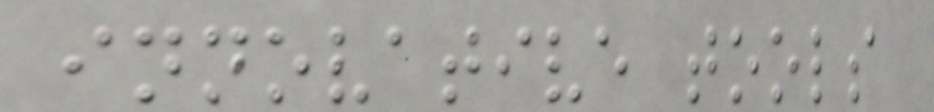innovative tools
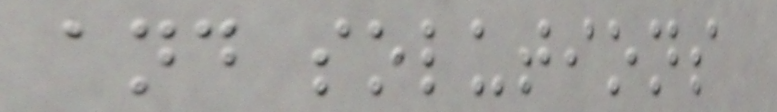and solutions
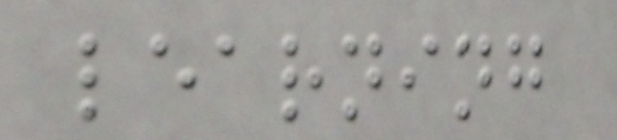learning
